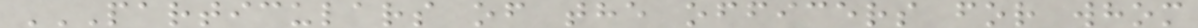PARTICULARS OF THE OFFICERS FOR WHOM
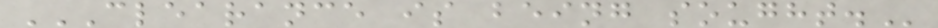CLEARANCE IS BEING SOUGHT.
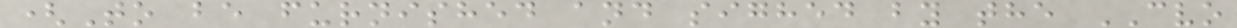(To be furnished and sighed by the CVO
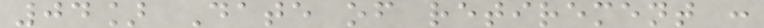04] Date of retirement :
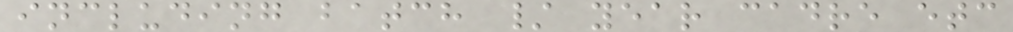including batch / year cadre etc
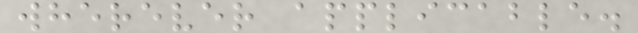wherever applicable.
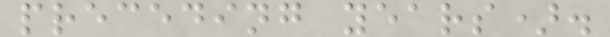preceding years).
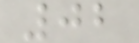02
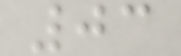03
